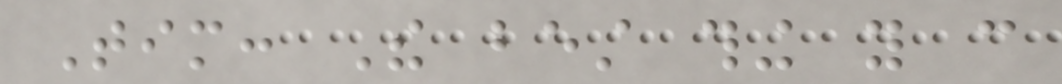Tim: The best thing you can
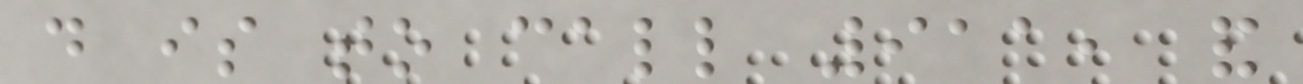do is to call 911, and
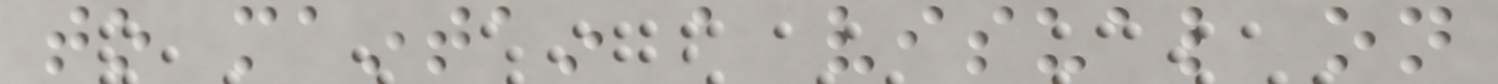to maintain a visual on
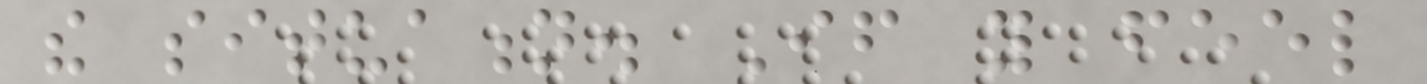the situation. If you feel
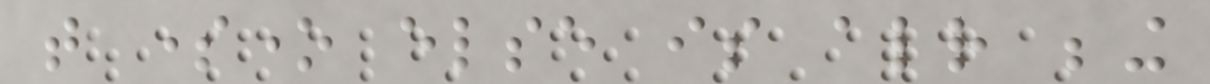that someone else is already being
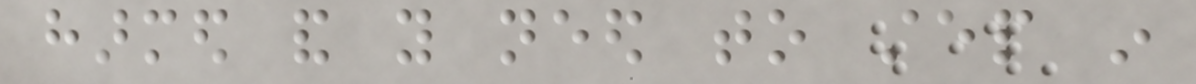harmed and you need to step in
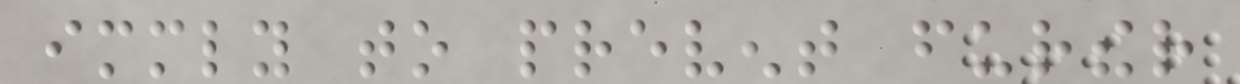immediately to prevent further
